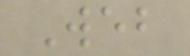Web
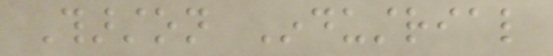Tharston Industrial
